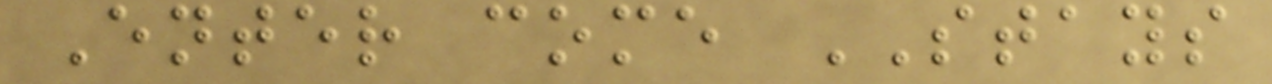Enter come STAYS
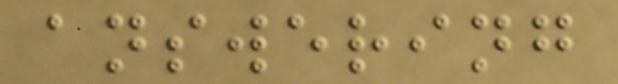answering
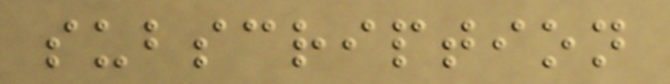subscription
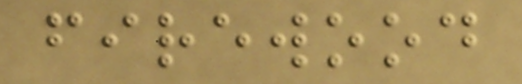firewood
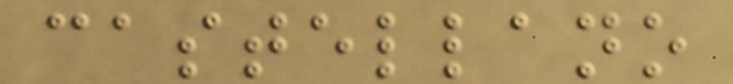castellano
